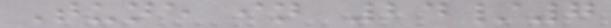Tune in 24/7
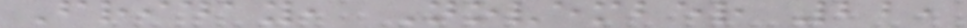Friday, November 22,
